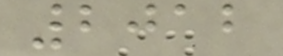2012
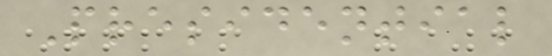Presidential
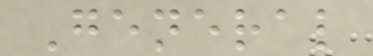General
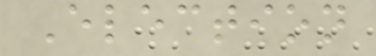Election
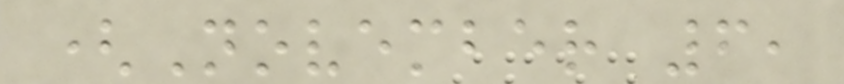(November 6,
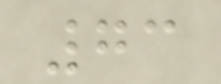73
